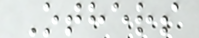Others
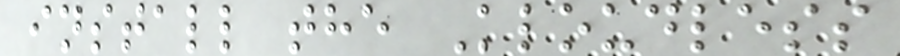install the Kloudless
